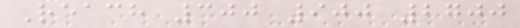Reach 300 900 2700
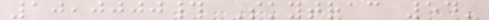10,0000# Skytrac 54'
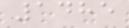1485
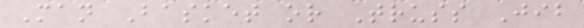Man Basket or Truss Jib
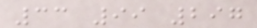33 99 297
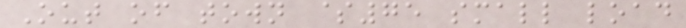Out of town $75 small load
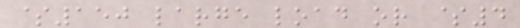$150 large load or $4
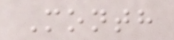Month
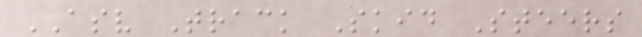ASV Track Skid Steers
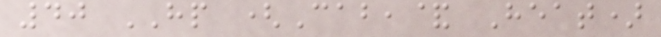40 HP (Cab,& Heat)
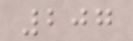207
